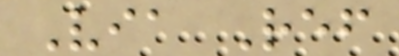Via Ref
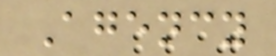Agency
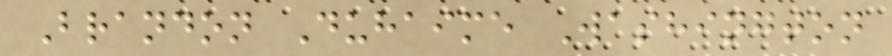Brandon Duhaime Washington
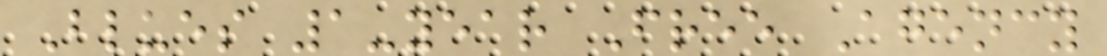Blues 1-year Free Agency
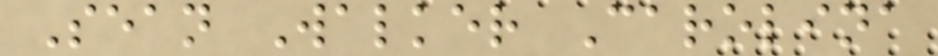Sean Walker Carolina
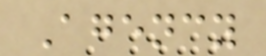Agency
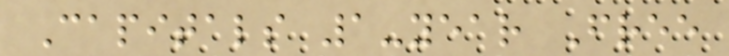Capitals 1-year Free
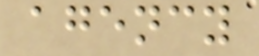agency
